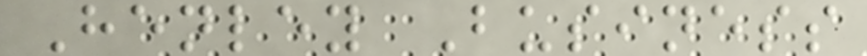Henley Business
